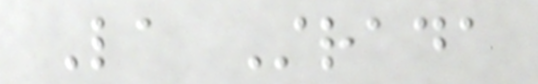La Strada
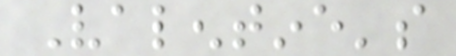Valentine's
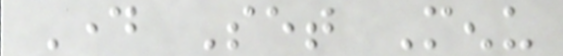Day Set Menu
